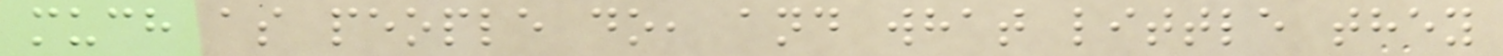much as people do, and what little they
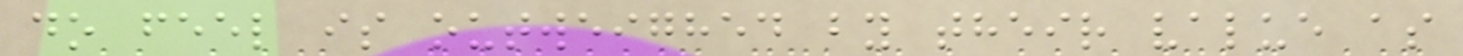do feel is outweighed by their value as
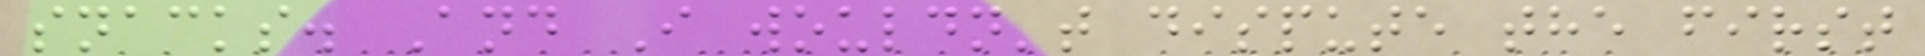snacks. And I wouldn't dispute the first
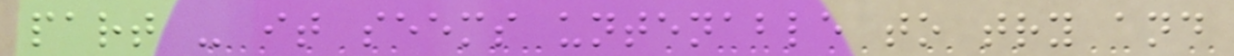part - it seems untenable to try and
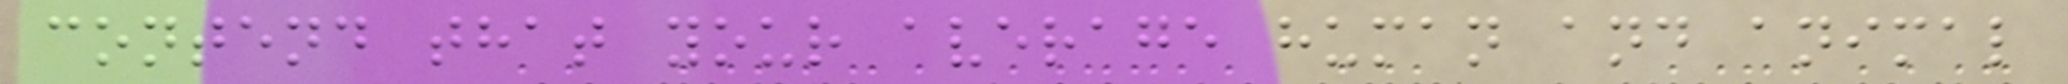contend that your average human and animal
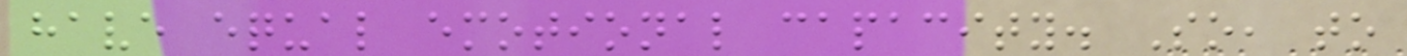have equal emotional capacity. So, to
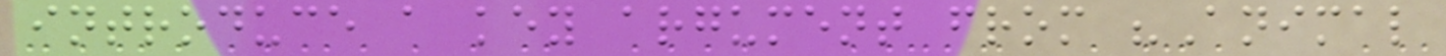introduce a key argument from "Animal
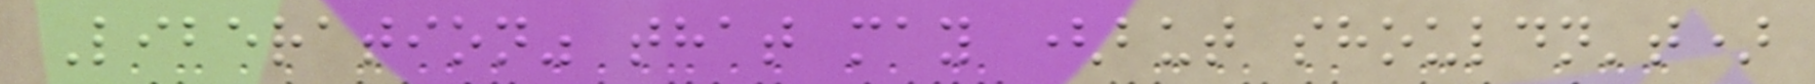Liberation" that may (but shouldn't)
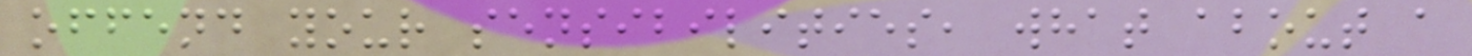offend your sensibilities, what about a
